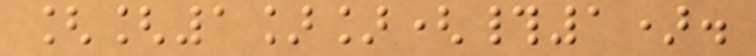[[1]](#1).
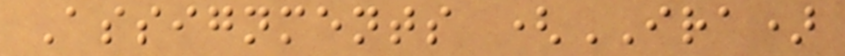Assignments (IRA)
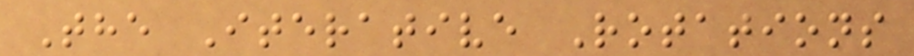The Iterative Rotations
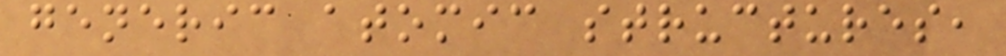generic atomic structures,
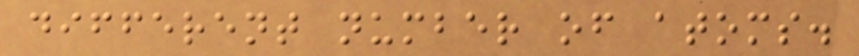different number of atoms.
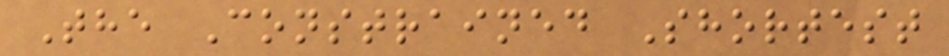The Constrained Shortest
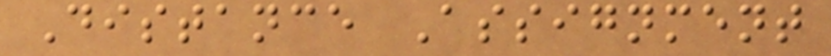Distance Assignment
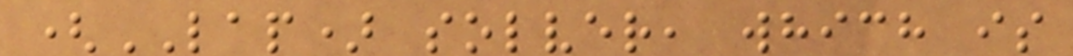(LAP) solver, which is
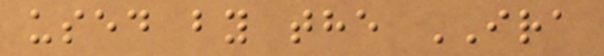used by the IRA
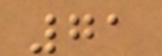71
